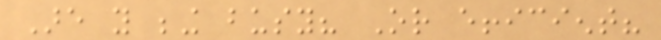Are you being busy? Or efficient?
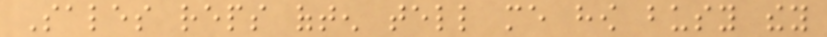Sales reps often tell me how busy they
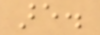are.
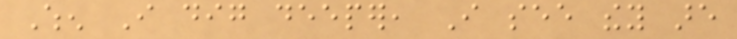When I dig deeper, I see they are
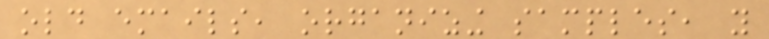old emails, organizing samples, you
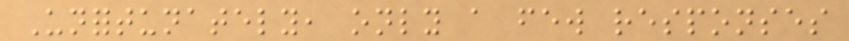Unfortunately, only a few responses
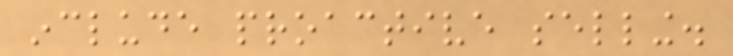include proactive selling.
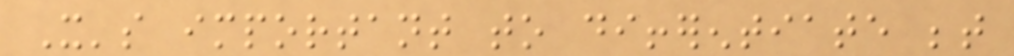It's important to differentiate between
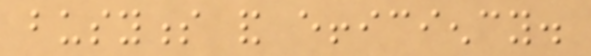busyness and efficiency.
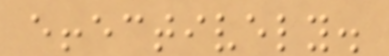effectively.
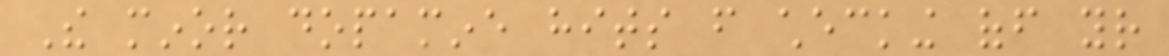The minor dopamine hits from checking off your
